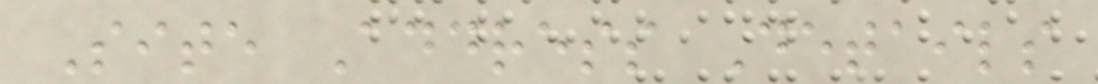Site Address Details
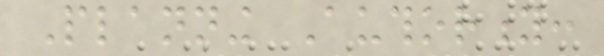Planning Authority:
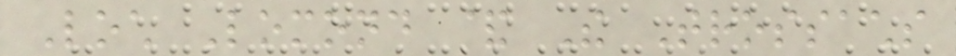Loch Lomond & The Trossachs
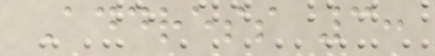Address 3:
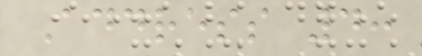Address 4:
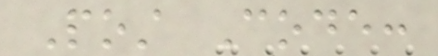Post Code:
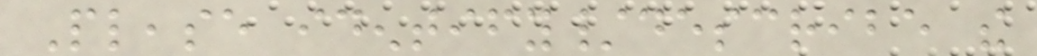Please identify/describe the
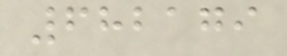682179
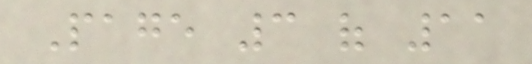Page 3 of 11
